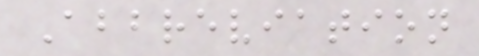Abbreviation
